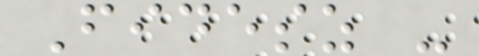Fidesz -
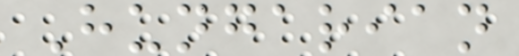Hungarian
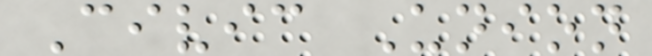Civic Union
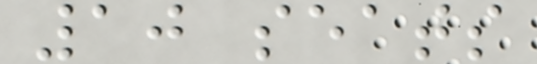10 seats
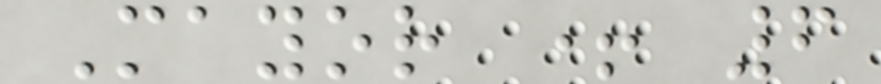Mayor + 6
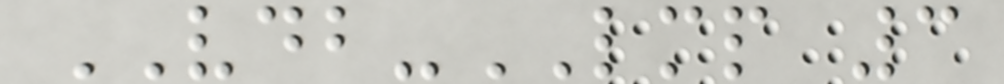VDB-LMP 3
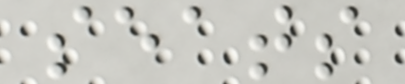seats
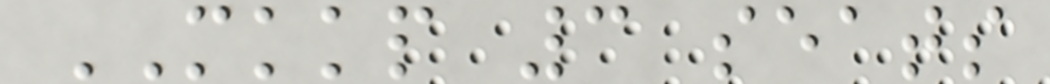MKKP 3 seats
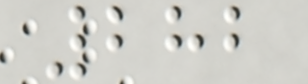282
